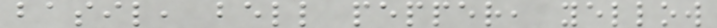basil, bell pepper, yellow
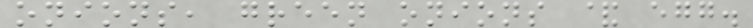onions, green onions & egg.
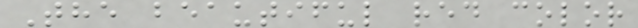The beautiful red color
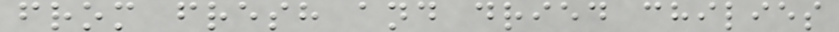from fresh and dried chilies
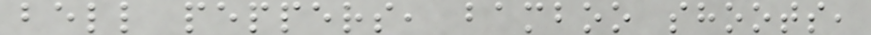bell peppers, bamboo shoots,
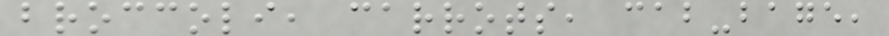broccoli, carrots, cab-bage,
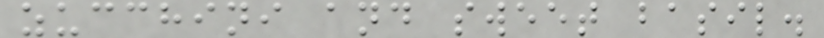zucchini and sweet basil.
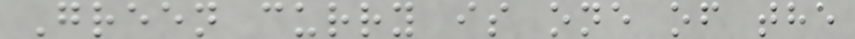Green curry is one of the
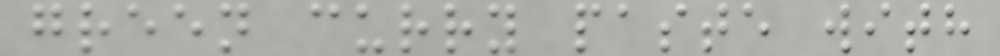green curry paste with
